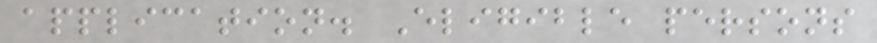application. Eligible persons
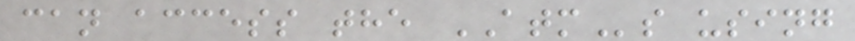can access the ATMs using
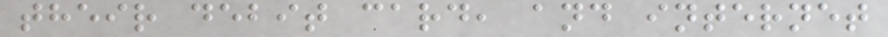their debit card, and internet
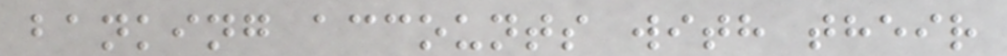banking accounts with their
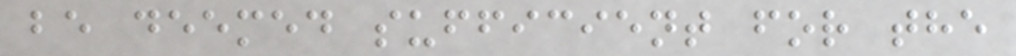be deemed sufficient for the
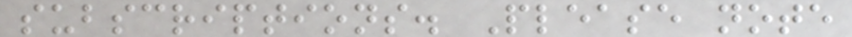subscriptions. Please note
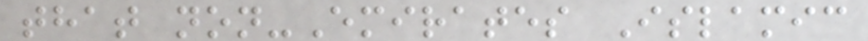that non-Emirates Islamic
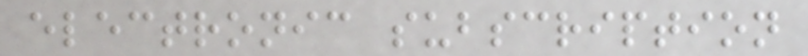electronic subscription
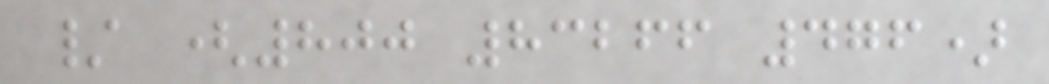/ (800 83266 476)
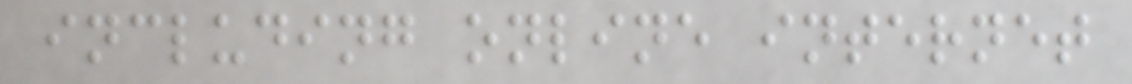including online internet
